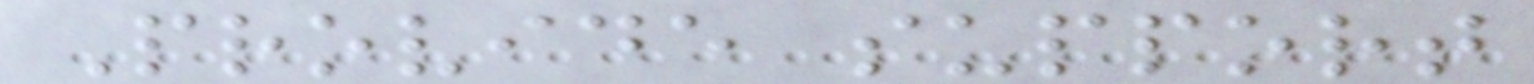Provide support
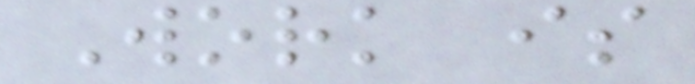Work is
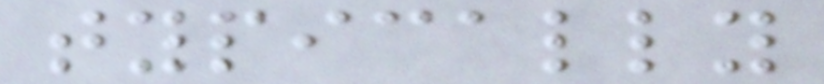typically
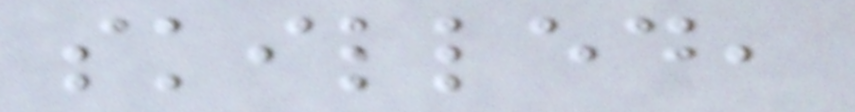skilled,
